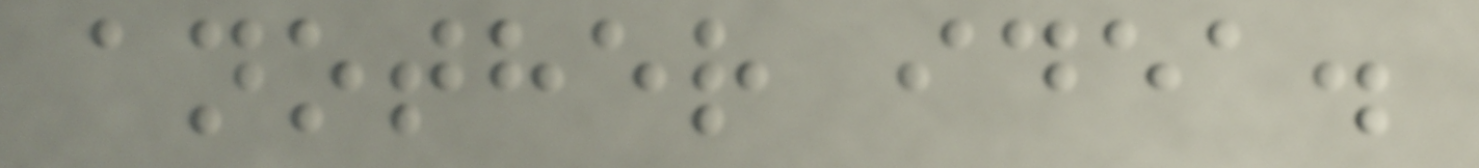another idea.
